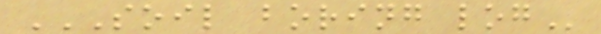SOIL BORING LOG
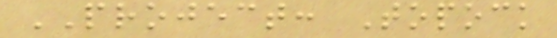PROJECT: Topock
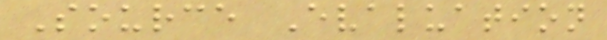Source Evaluation
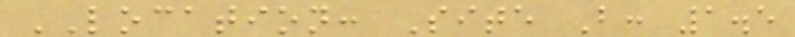LOCATION: Site B: 1.5
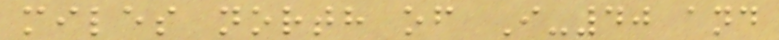miles north of I-40 and
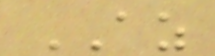AZ
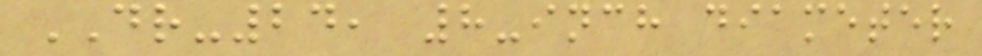DR-24, 8-inch diameter
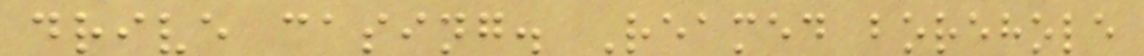drive casing. Reamed borehole
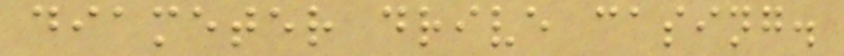diameter drive casing.
